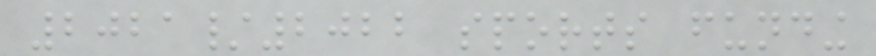2021/2022 sports funding
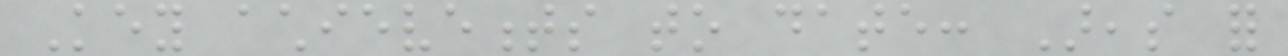Key achievements to date: Areas for
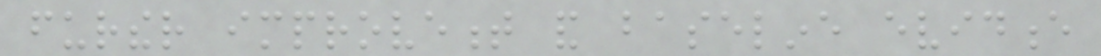further improvement and baseline evidence
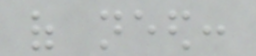of need:
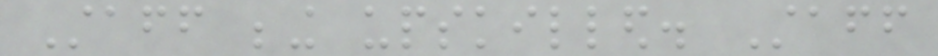Staff being upskilled. Staff
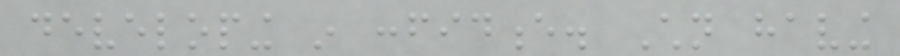developing in confidence. Children having
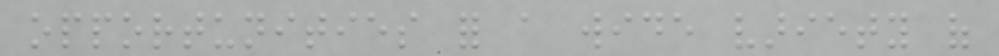opportunities for a wide variety of
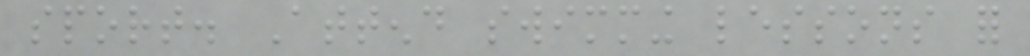sport. Attend swimming lessons for
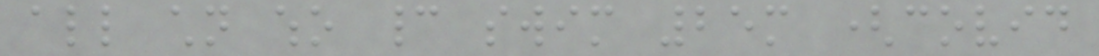all children who cannot swim 25m (covid
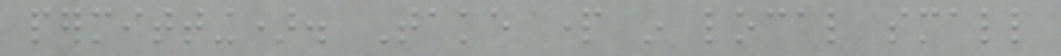permitting). Take part in local small
